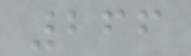266
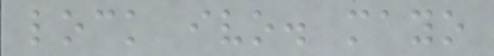lock ivo. mayo
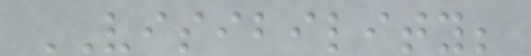VISIBILITY;
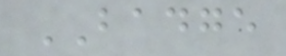BADGE
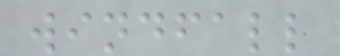windfall
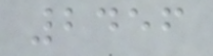2456
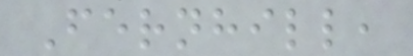Fernhill,
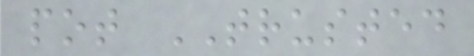pot TRUSTED
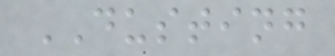DUSTING
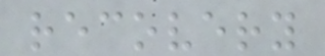recovery
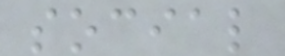social
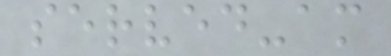served-am
